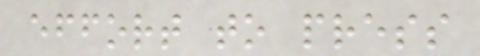effort to press
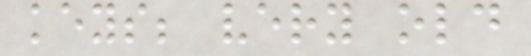keys; very old
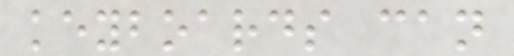keyboards can
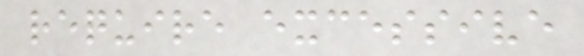require excessive
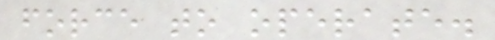force to operate.
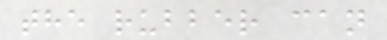the rubber can
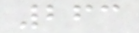263
